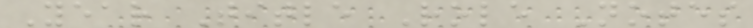Year Title Role Notes
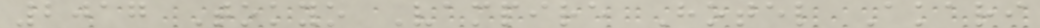2017 Tokyo Vampire Hotel Akari
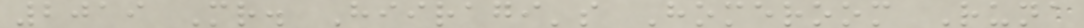2019 Mr. Hiiragi's Homeroom Runa
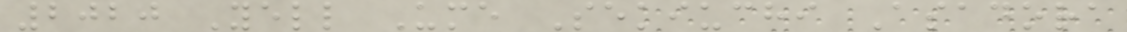2020 Yell Ume Sekiuchi Asadora
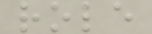role
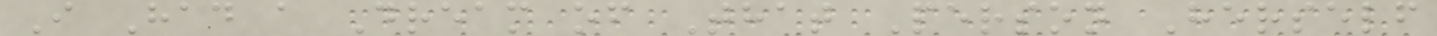I Had a Dream of That Person Herself
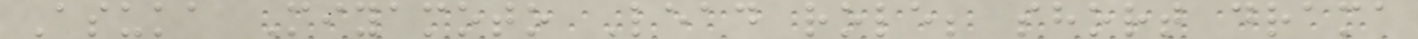Asuka Miyamoto Lead role; short drama
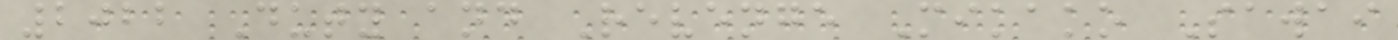2022 Duty and Revenge Mikako Sawai
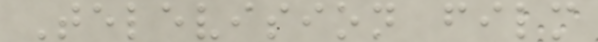Television film
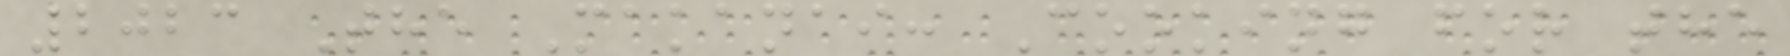2023 The Makanai: Cooking for the
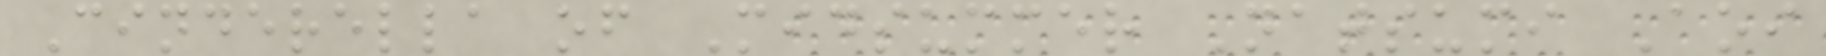Cinderella of Midsummer Natsumi Aoi
